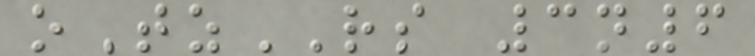oTzRS 3n6
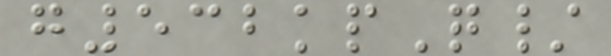g532kpQ/
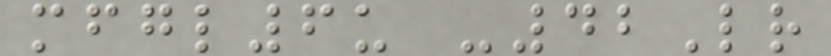mfgl6u -42Lr
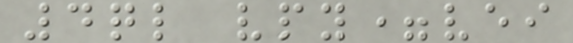4ql vpy=vei
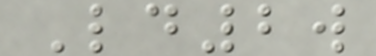Ld2w
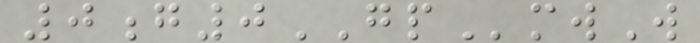0g0GPmwW
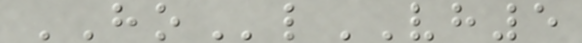HOlVH5
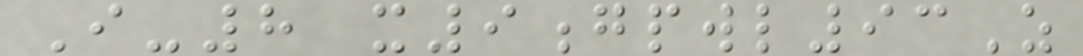I-8 x9gpwl93Z
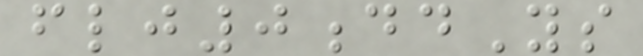flj0ddYs
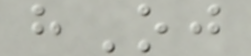hOj
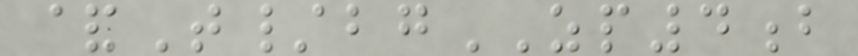&T/bgZP4b
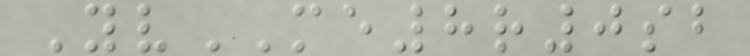YvME8r0sb
